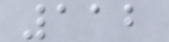112
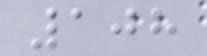108
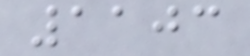1103
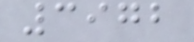3972
